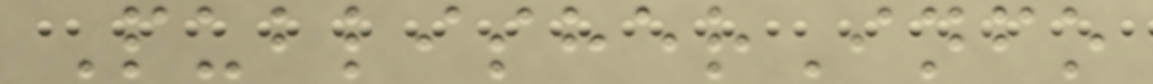PublisherInfo
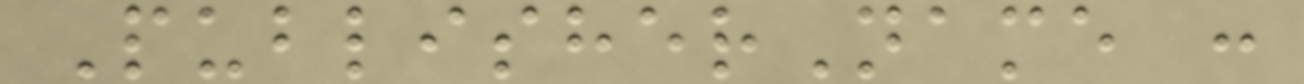PublisherName :
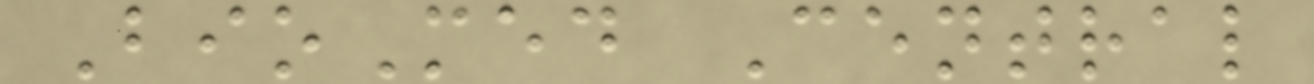BioMed Central
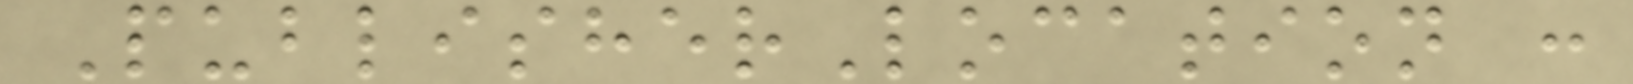PublisherLocation :
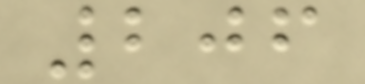206
